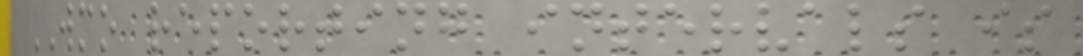WMO reporting intervals is
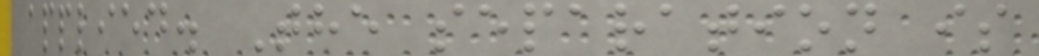applied. The separation is
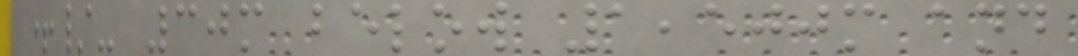+/- 30m below 1,500m and
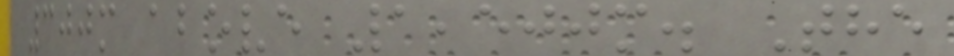300m above 1,500m. The
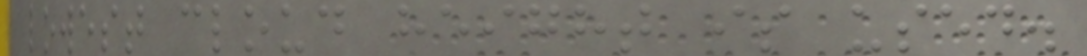lowest cloud height is used.
